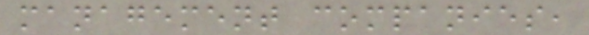management companies,
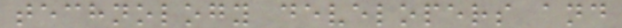technology developers and
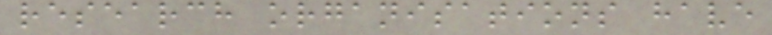research organisations have
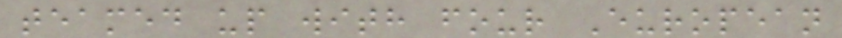teamed up with four European
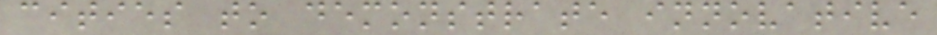cities to demonstrate innovative
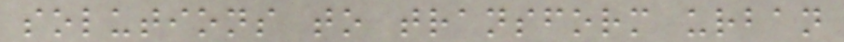solutions to transform urban
